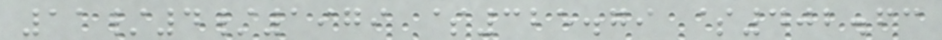11/4/1979 $325.79 $402.63
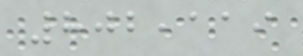802,119
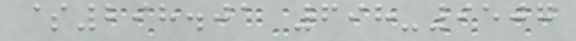$298.01 698-9507
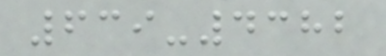639-4382
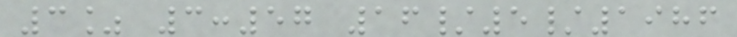3% 3:57 16/5/1986
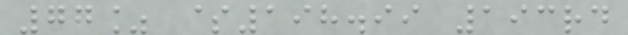77% $198.99 193rd
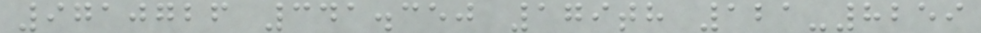9710726 341.350 179th 121-8259
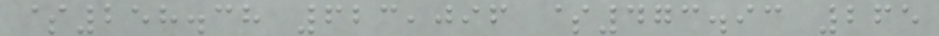$258.38 623,096 $473.93 265
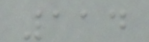114
